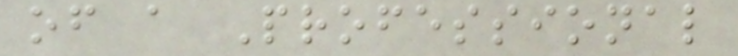of a Professional
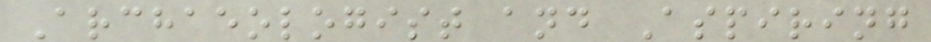Archaeologist and Aspiring
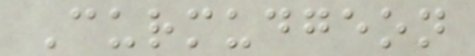Curmudgeon
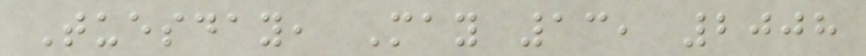Tuesday, May 13, 2008
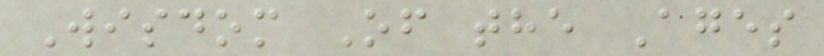Wisdom Of the Ages
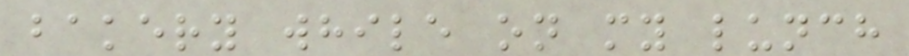bakery while on my lunch
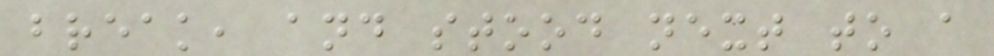break, and stood next to a
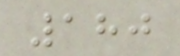180
